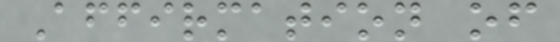Affirmation of
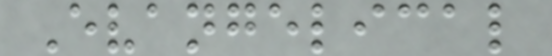Evangelical
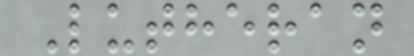Lutheran
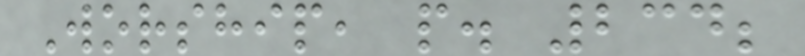Worship, p. 234;
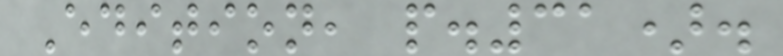Edition, p.31).
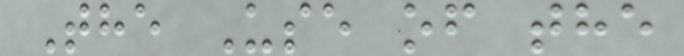The Use of the
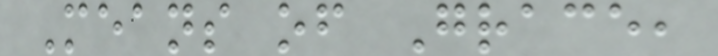Means of Grace,
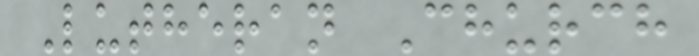Lutheran Church
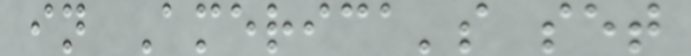in America's set
